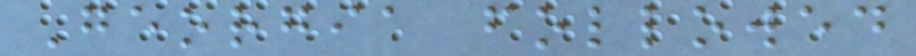Georgia followed
